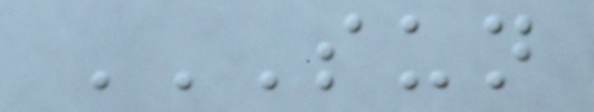SUN
